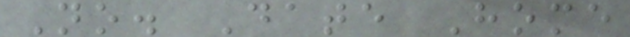No. Date Home
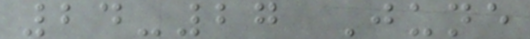24-27 June
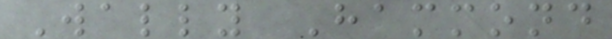Wally Hammond
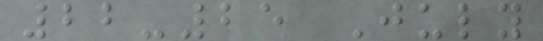22-25 July
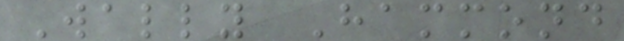Wally Hammond
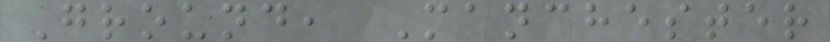Ground, Manchester
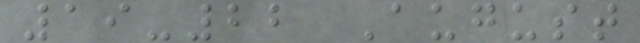19-22 August
